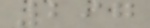297
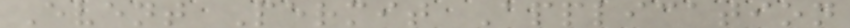Event Permit Application
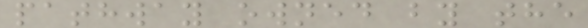pathway owned by the
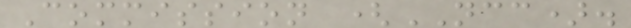Commission (NCC).
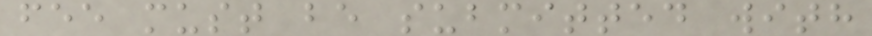fee must be submitted with
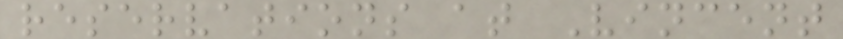reservations at Vincent
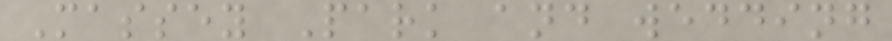Massey Park and wedding
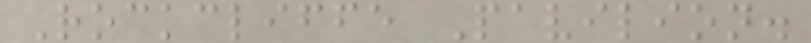Rockcliffe Pavilion.
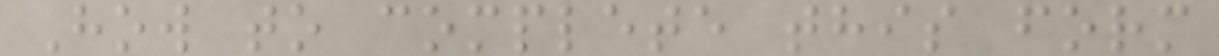How to complete this form
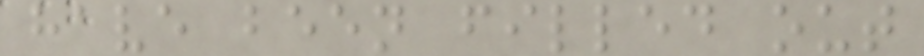have been filled out
